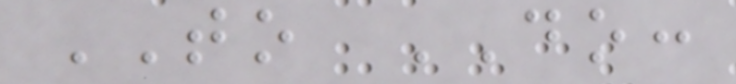TO DO:
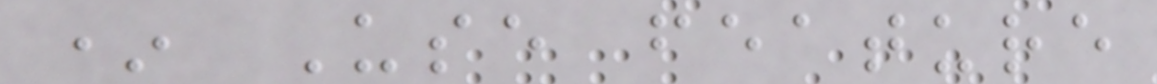* Use feature
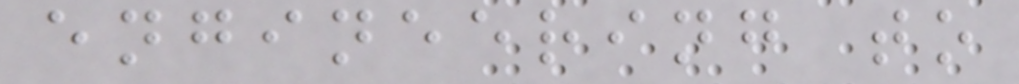engineering to
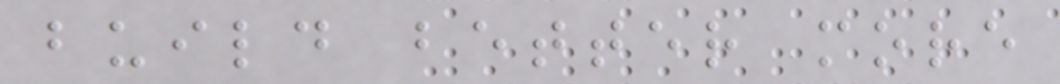build better more
